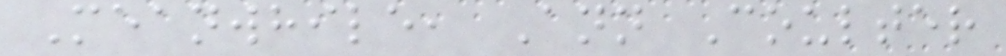Meanwhile, Ann Coulter
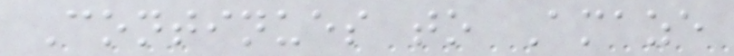Continues to Amaze
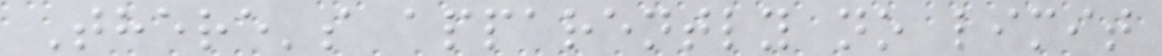There's apparently no limit
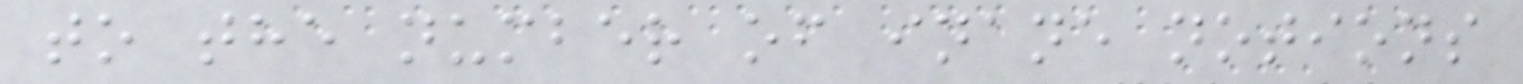to the number of inane notions
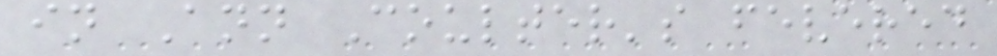in Ann Coulter's fevered
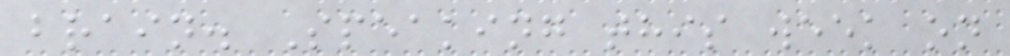brain. Speaking this week on
